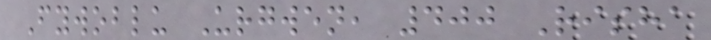Fywoblu Urgwen, 400 Risha
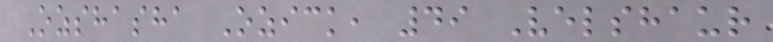Ozshasha Ozick, 49 Velshaur
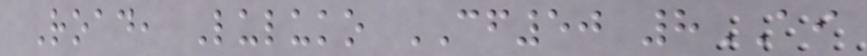Road, Luluko CF50 8AI
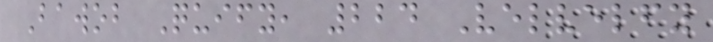Bawob Quify, 224 Velvelfy
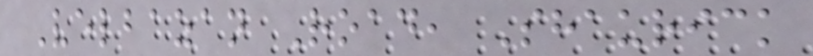Velbazan Road, Shaurick
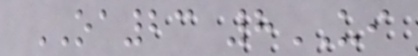OA23 8UI
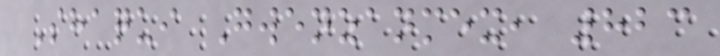Shaqui Gwenzanmex, 823
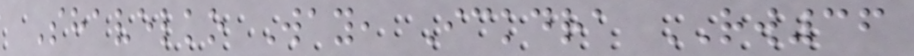Shavelko Way, Ickdra RW36
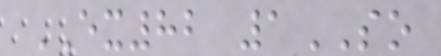EX82 1SO
